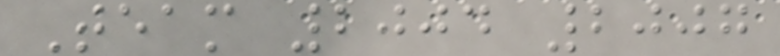Team 2004 2007
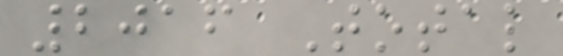2016 Total
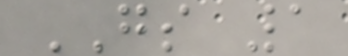GS 1
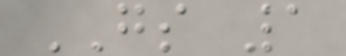GS 1
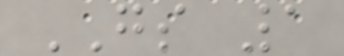GS 1
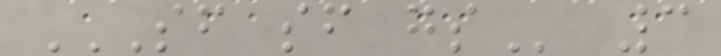SF SF GS 3
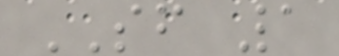SF 1
